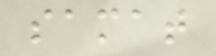samat
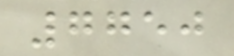7750
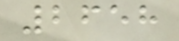2658
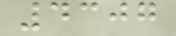4307
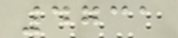4731
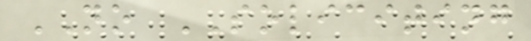NO SOLICITING
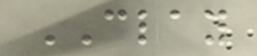CLAY
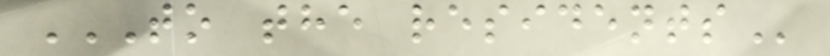TO THE RESIDENTS
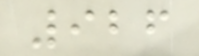926
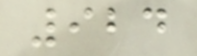924
